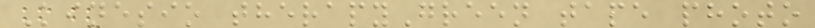Kinesio therapyGreen tape photo
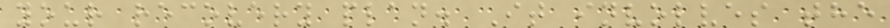your recovery plan. It involves the
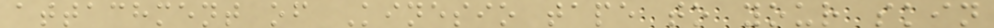attachment of Kinesio tape to your skin
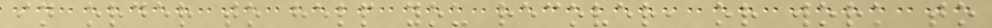in order to help you recover, or work to
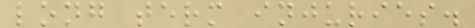long term injuries.
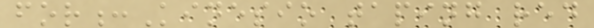for:Kinesio taping red
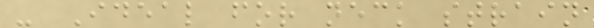- Ideal for neck strain
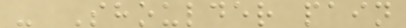- Shoulder pain
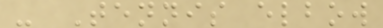- Tennis elbow
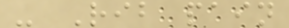- Rib pain
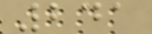241
